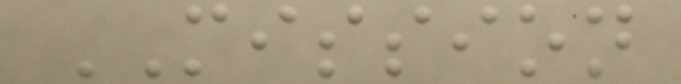MISSION
